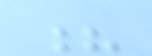?
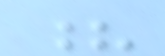?
